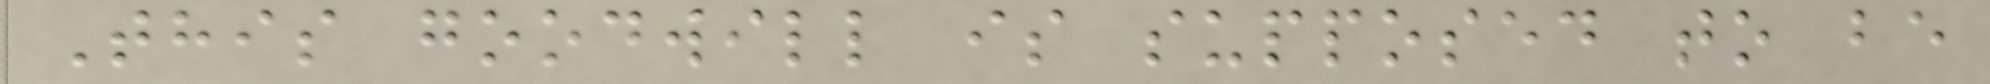This goodwill is supposed to be
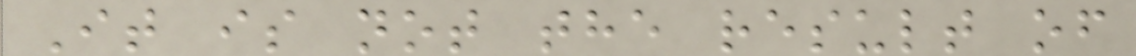It is not the result of
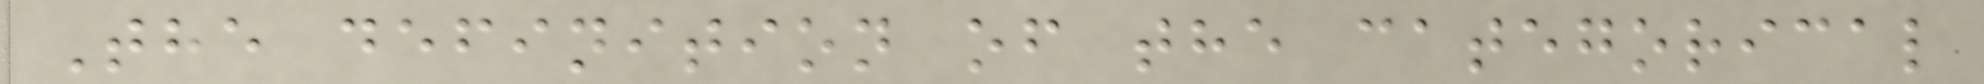The definition of the categorical
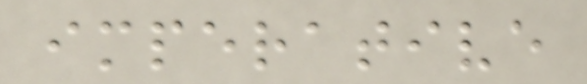imperative
